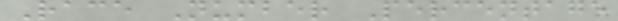Race Number Percentage
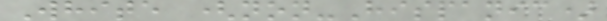White (non-Hispanic)
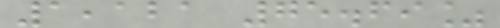1,121 75.69%
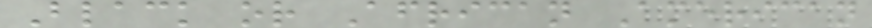Black or African American
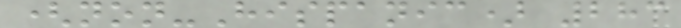(non-Hispanic) 283
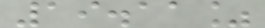19.11%
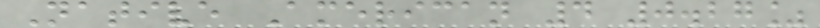Native American 4 0.27%
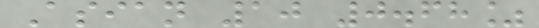Asian 10 0.68%
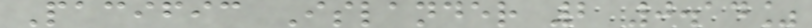Pacific Islander 2 0.14%
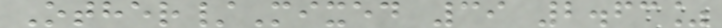Other/Mixed 39 2.63%
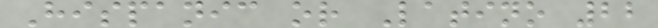Hispanic or Latino 22
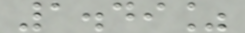1.49%
